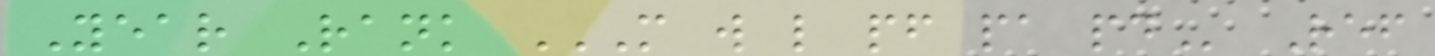Year Rank M W L PF PA PD Ref
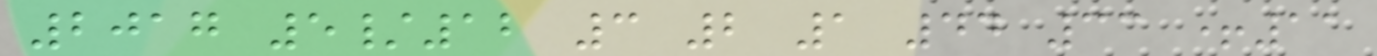2017 5/12 3 2 1 44 33 +11
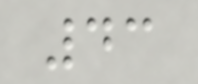43
